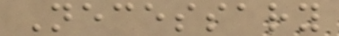Necessary
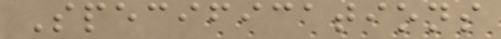Specifications
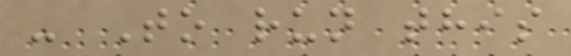- To run this
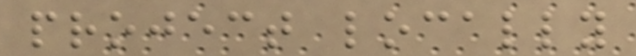project locally
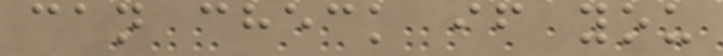can check if you
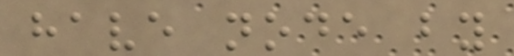have node by
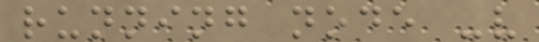running node -v
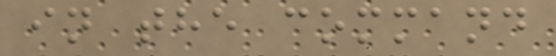in the command
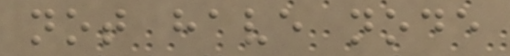not have node
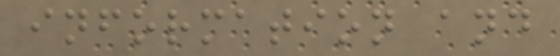information and
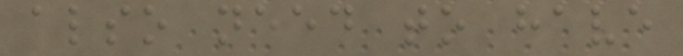also need to have
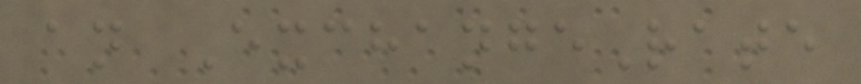an ExchangeRate
